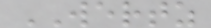WERTZ
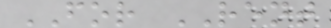FOR RENT
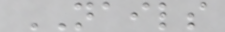NAILS
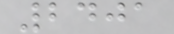2401
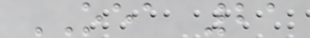OEA 21
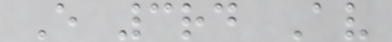E 3rd Av
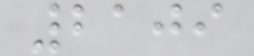2109
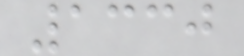1330
